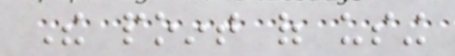The point of using
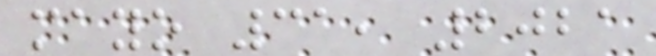mayo 31, 2021
